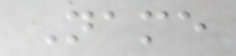Name
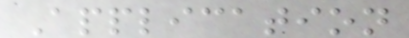Application
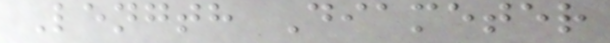Length Diameter
